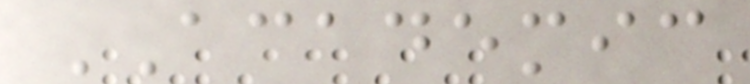ACADEMIC
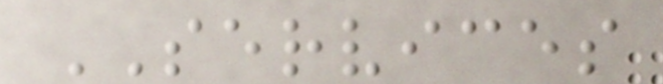SERVICES
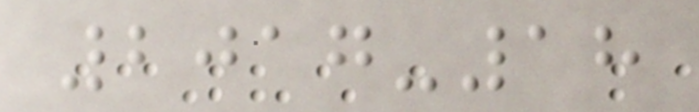2017-18
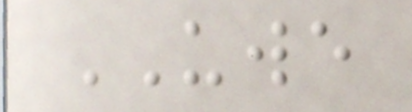UWE
